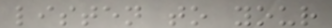listen to your
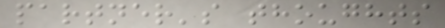partner's thoughts
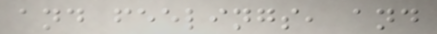and feelings, and
